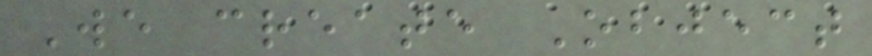We create Object
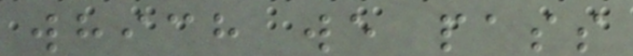which we pass
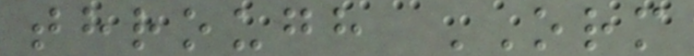through ORM
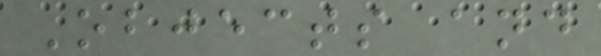Objects and
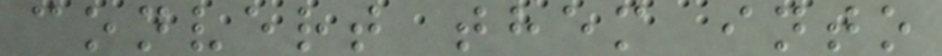convert them into
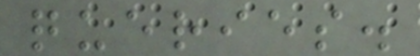queries.
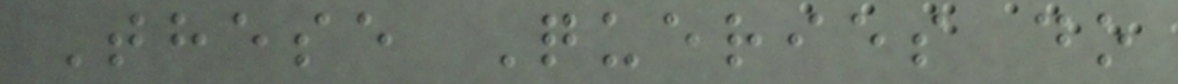These Queries do
